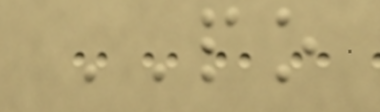PO
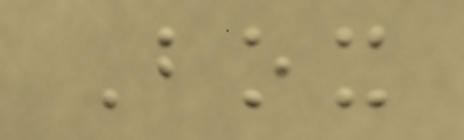Box
